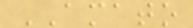AMATO
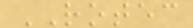ROTEC
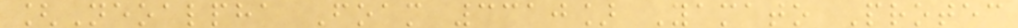[Neoalpha Foam 3310] Yamato Protec
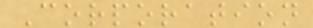Corporation
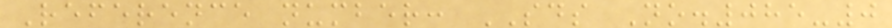Reference number: SDS No.085-0
